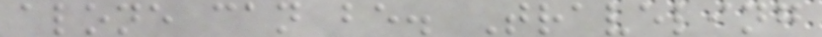alone can be. Traveling
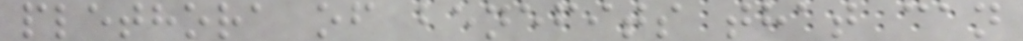plethora of benefits that can
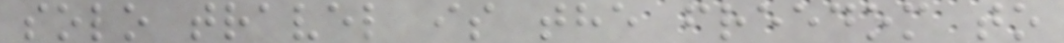solo travel is the freedom to
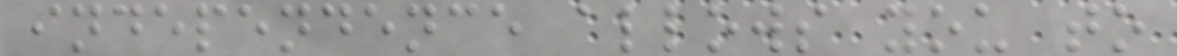independence allows you to
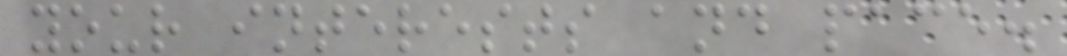your interests and pace.
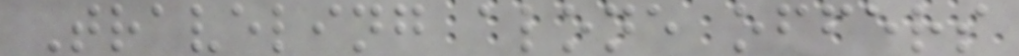Traveling alone offers
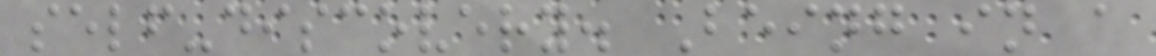self-discovery. Being in a
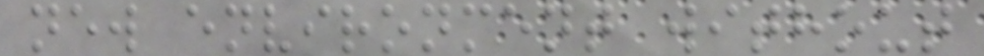new environment without
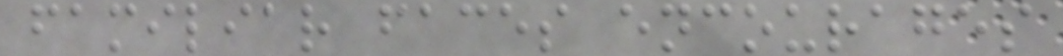familiar faces encourages
